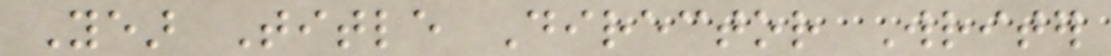Year Title Director Writer
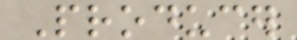Producer
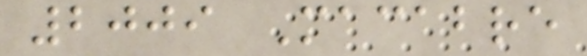2009 Macabre
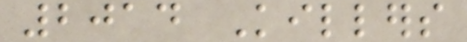2014 Killers
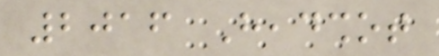2016 Headshot
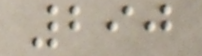290
